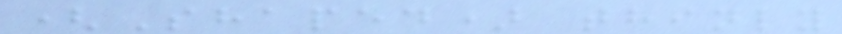(Shaped) thinly
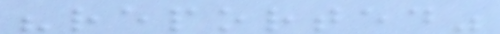"reported"
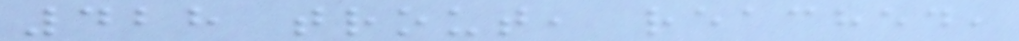428 trout, reached,
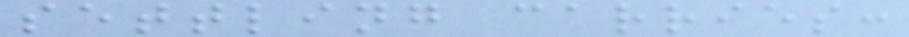settling carries:
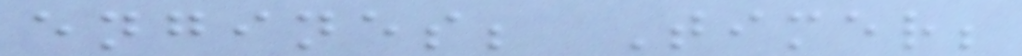engines; Timer;
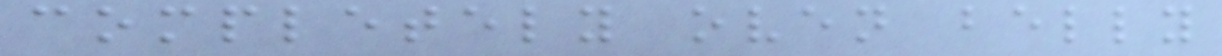completely oven belly
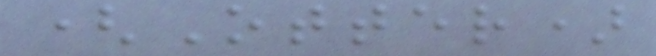(Otter)
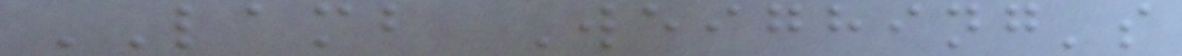LAMB Weighing's
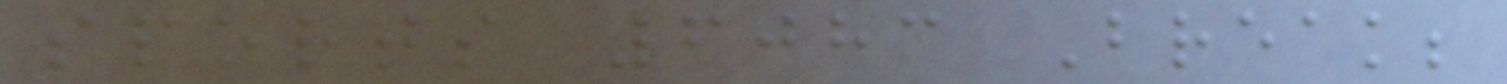sports 6083 Break;
